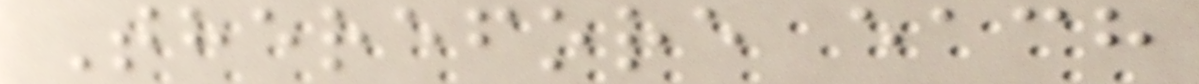Therefore each
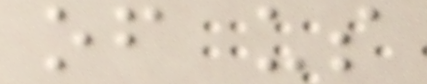of us
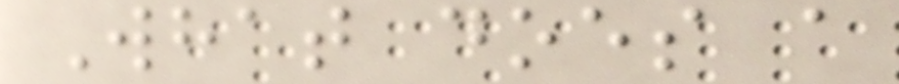What does a
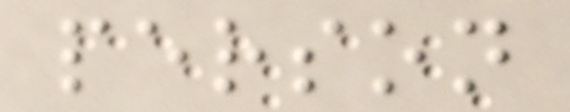person
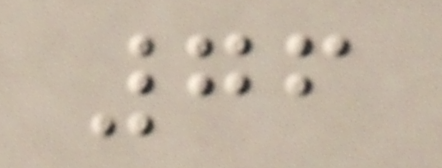76
